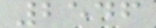2546
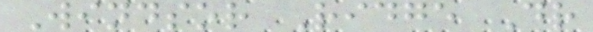Windsor Ridge Dr
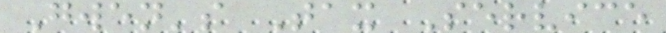Gwen's Tax Service
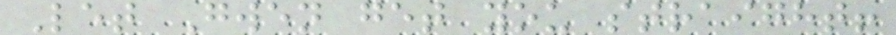Let Gwen get you straight!
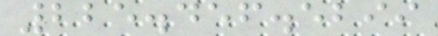225.456.5299
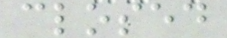closed
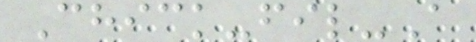Chick-fil-A
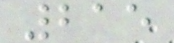215
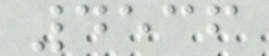4536
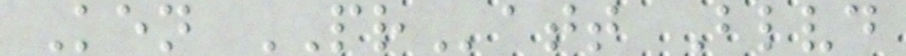Ken PRatt Blvd
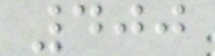400
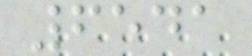6541
